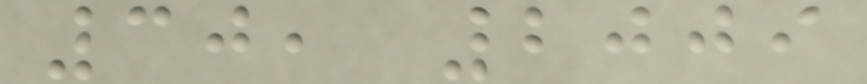30, 2009
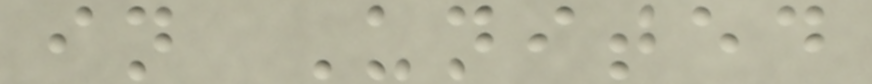in United
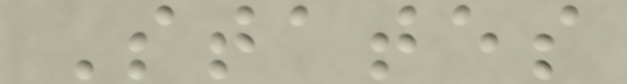States
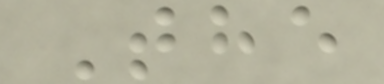The
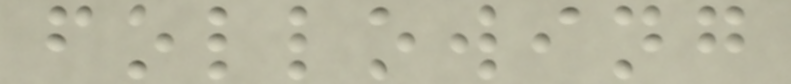following
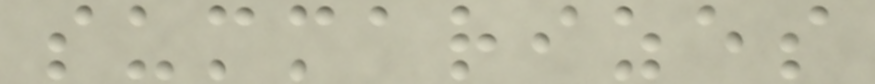summarizes
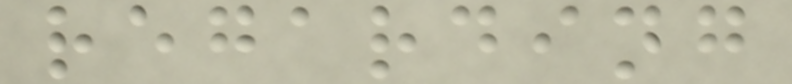regarding
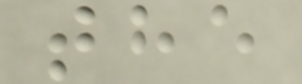the
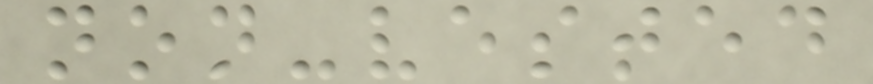non-vested
